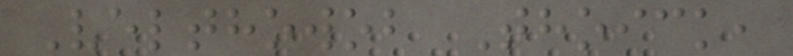Velthowob Thoick,
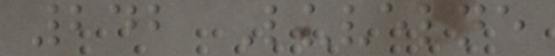242 Luvelne
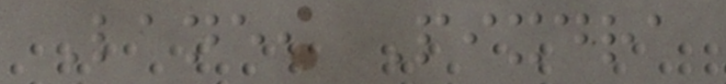Lane, Pixdra
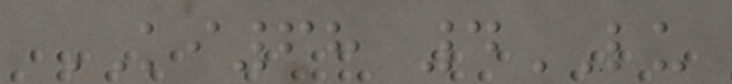KI68 4LU
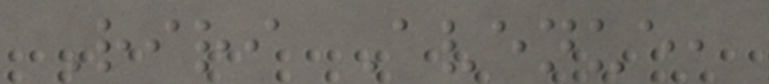Riri Avenue,
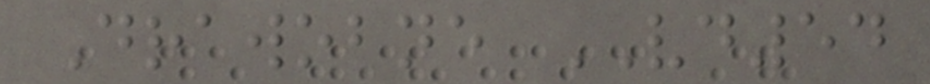Drawobne VD54
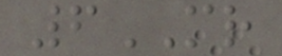6MR
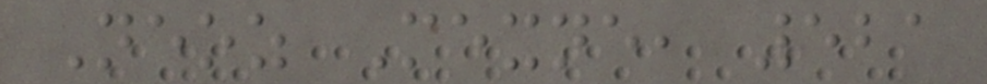Neoz Mexne, 521
